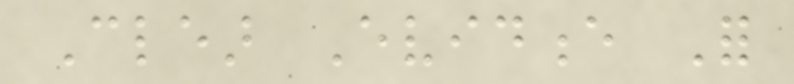Clear Evidence For
